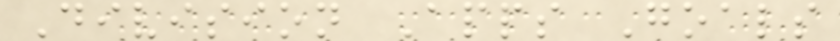Division Apps Goals
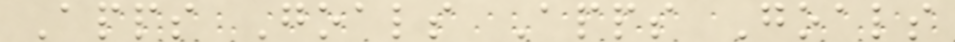Apps Goals Apps Goals
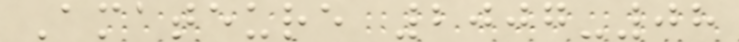Amateure 2007-08
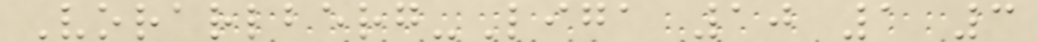Vorarlberg-Liga 10 1 3
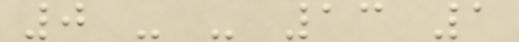0 - - 13 1
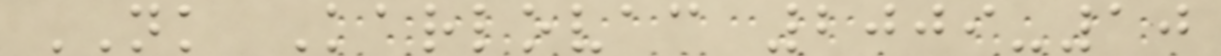NK Karlovac 2009-10
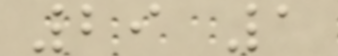29 1
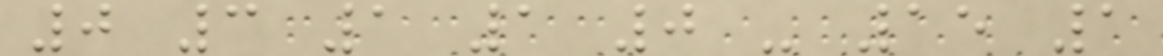0 3 1 1 0 - 15 1
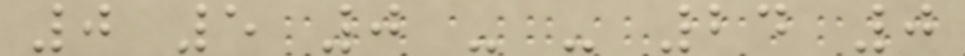0 5 0 - - 24 0
